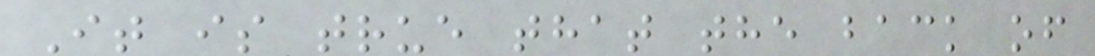It is true that the back of
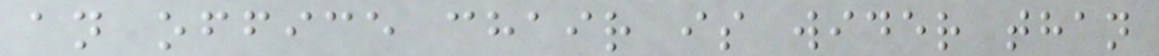an office chair is wider than
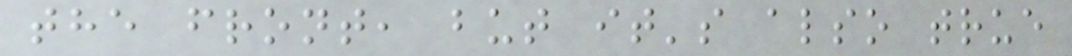the front, but it's also true
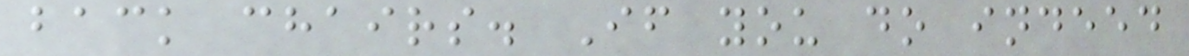back chairs. If you do indeed
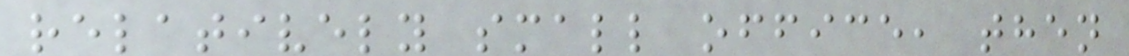relatively small office, then
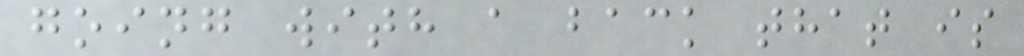going with a back that is
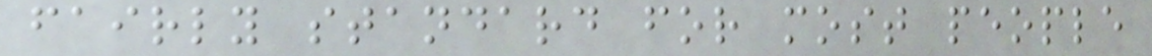fairly standard for most people
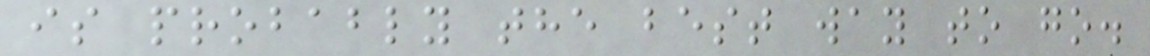is probably the best way to go.
